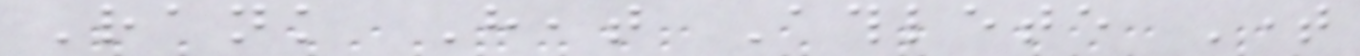Rank Heat Athlete Time
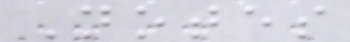Notes
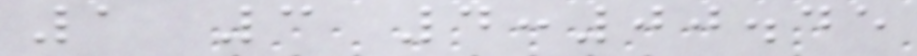1 3 4:00.45
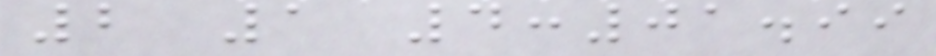2 1 4:01.99
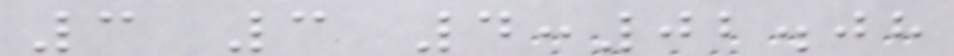3 3 4:02.08
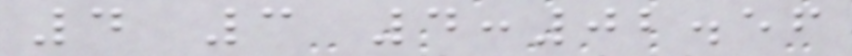4 3 4:02.56
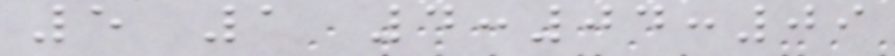5 1 4:04:09
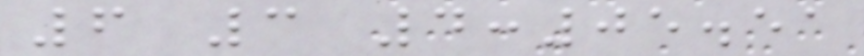6 3 4:05.51
